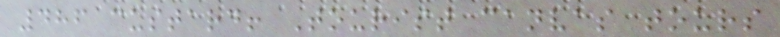486 custard! Tourist canvas tours
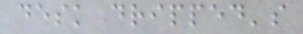desk dripped's
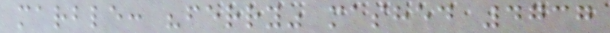marble: "ferry" mashed 4737
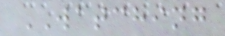WATCHING
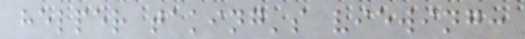helper taking's viewing:
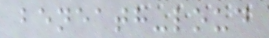beneath-loud
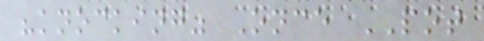"knocking" Once POT
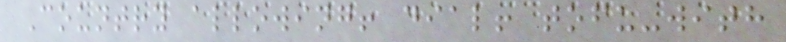Country allowing! dial! tofu-with
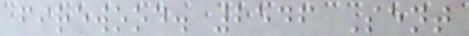firewood. 2546 Sent
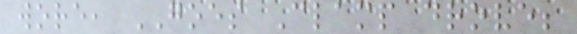wore, GOES Clamp drove;
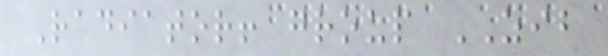Radiator! group ZIB
